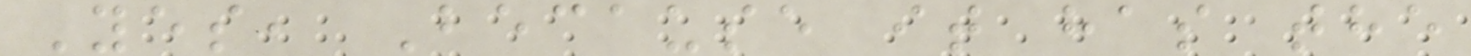Yes, Because it has the
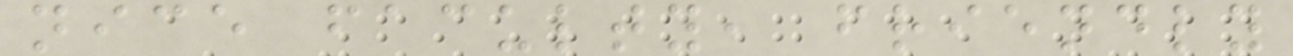nice faculty, friendly
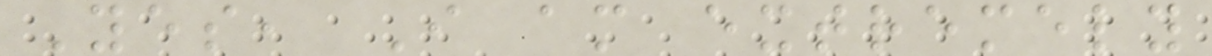Yes, I am extremely
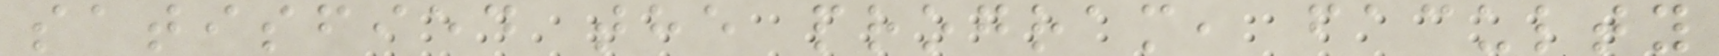satisfied the program, faculty
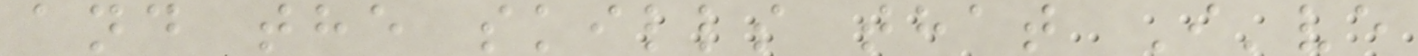and the skills that I've
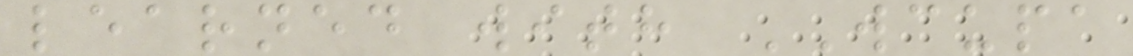learned with WCUPA
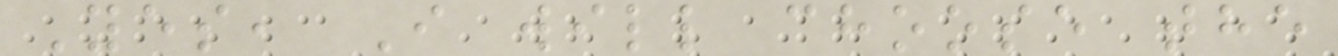Yes, I will choose the
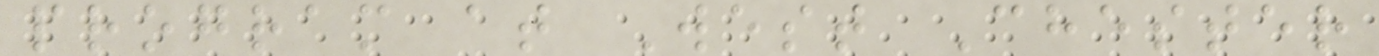program at West Chester
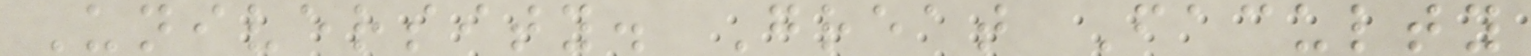University. Great Faculty
